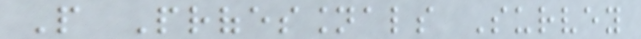People Professionals Survey
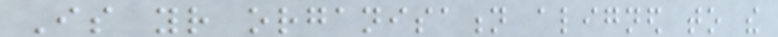Is your organisation aligned to the
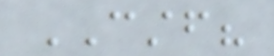CSTF?
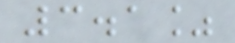3.1%
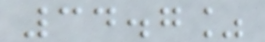34.7%
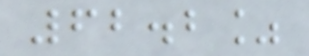62.2%
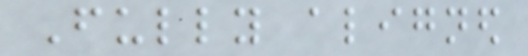Fully aligned
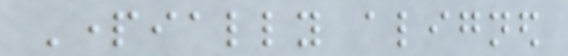Partially aligned
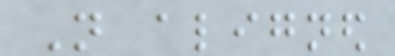Not aligned
